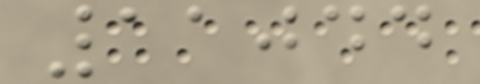11044
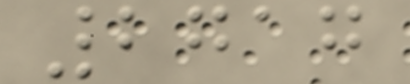2717
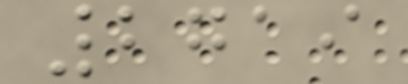2719
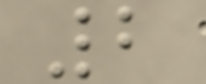2
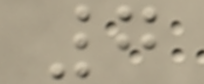7
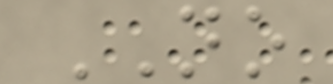NO
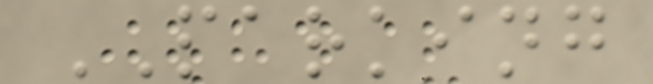PARKING
